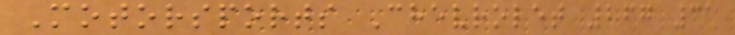Motorsports Chevrolet 267 31
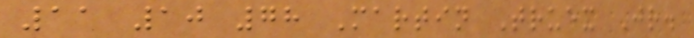11 10 78 Martin Truex Jr.
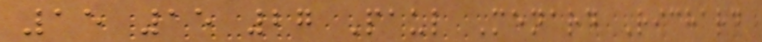15 15 27 Paul Menard Richard
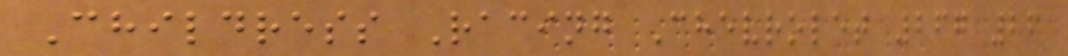Childress Racing Chevrolet 267 26
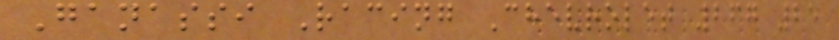Ganassi Racing Chevrolet 267 25
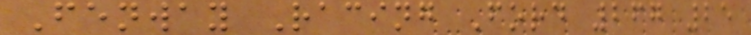Fenway Racing Ford 267 25
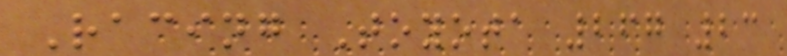Racing Toyota 267 23
